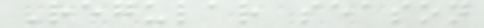Regular season
